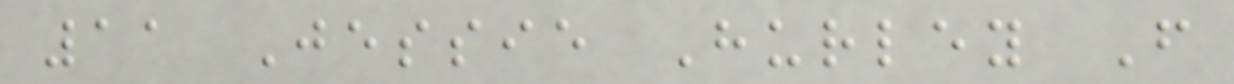11 Jessie Hurley F
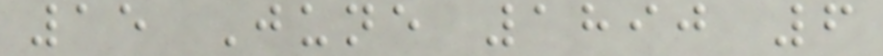15 June 1890 6
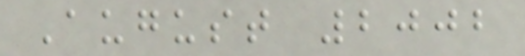August 2002
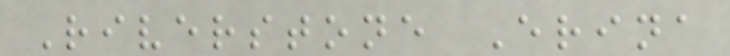Riverstone Erina
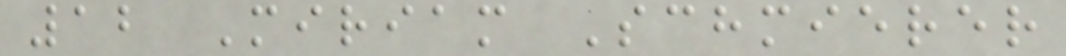12 Miriam Schmierer
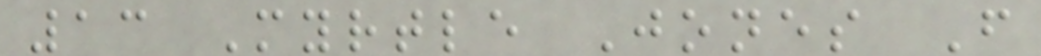13 Myrtle Jones F
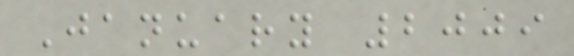January 2009
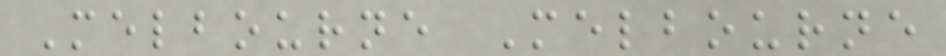Melbourne Melbourne
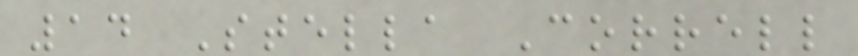14 Stella Correll
